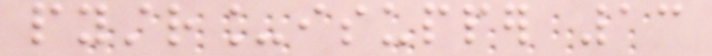pystr_isupper 13
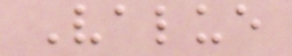Value
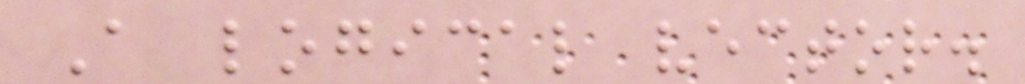A logical vector.
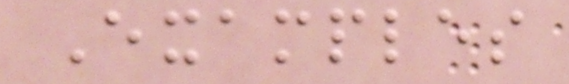Examples
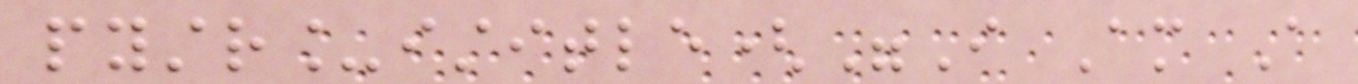pystr_istitle("I Am A
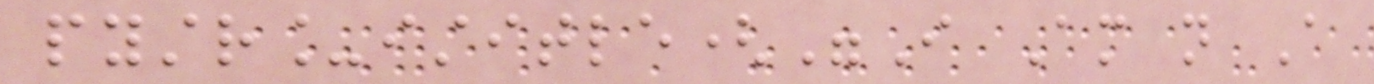pystr_istitle("I Am not A
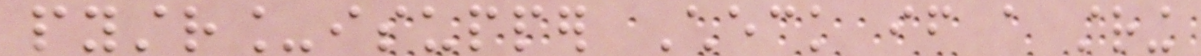pystr_isupper Check if a string
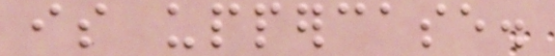is uppercase.
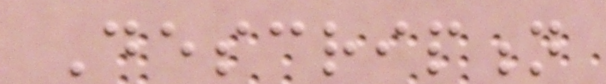Description
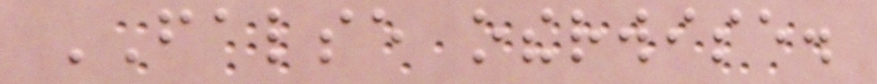FALSE otherwise.
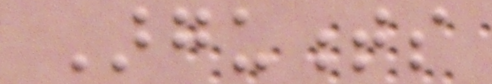Arguments
